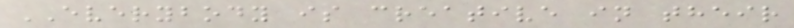EVERYBODY is creative in their
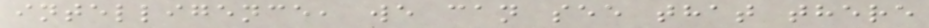intelligence, we can see that there
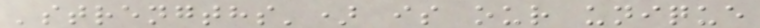'strengths') is our unique
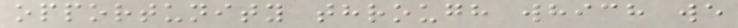opportunity through which we
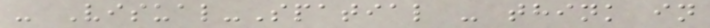- Visual-Spatial - think in
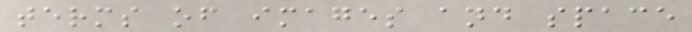terms of images and space
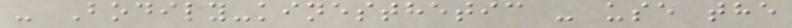- Bodily-kinesthetic - use the
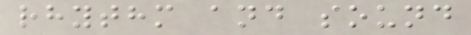rhythm and sound
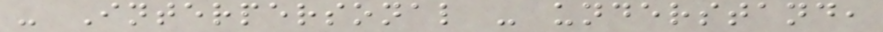- Interpersonal - understand,
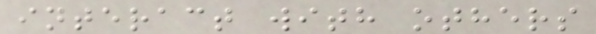interact with others
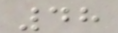48
